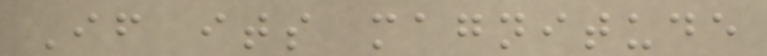If its magnitude
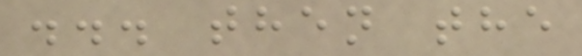... then the
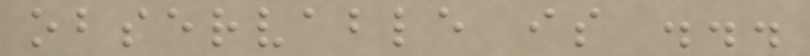observable is ...
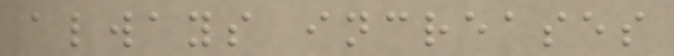always increases
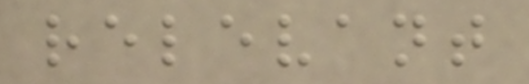relevant
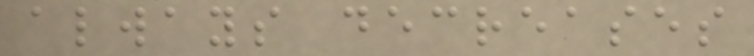always decreases
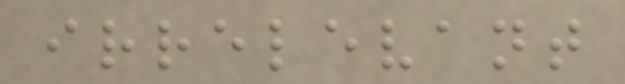irrelevant
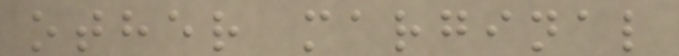other marginal
